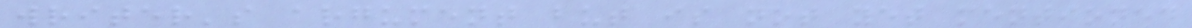writer's argument but is not yet mentioned
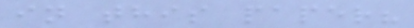in this paper?
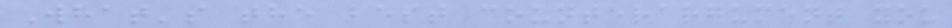What's the best counterargument you
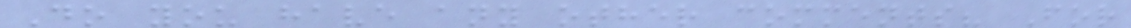Do you have any other comments? For
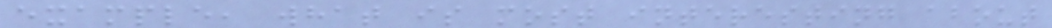example, what is most interesting about
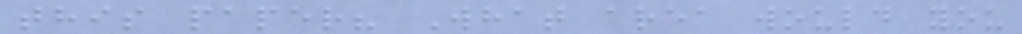this paper? What area would you
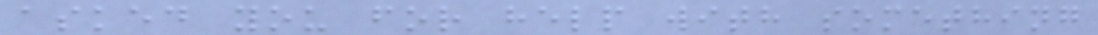asked you for help with something
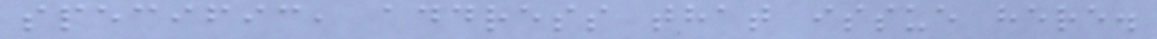specific, address that issue here.
